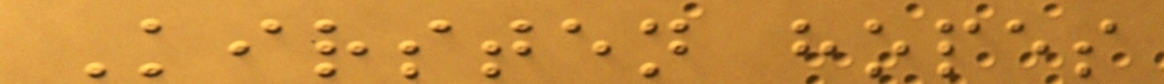Kirsten hopes
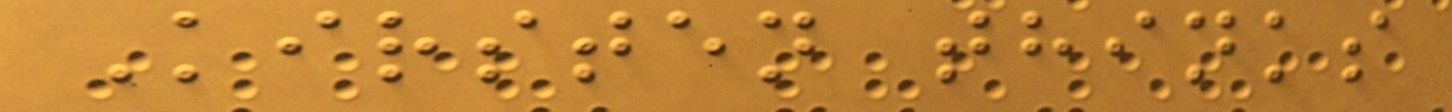Kirsten thinks
